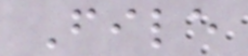File
